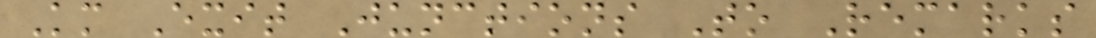Km Exit Junctions To Remarks
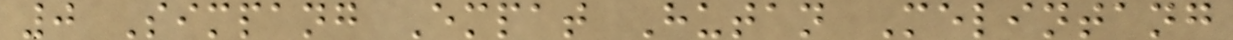0 Simpang Empat Hutan Melintang
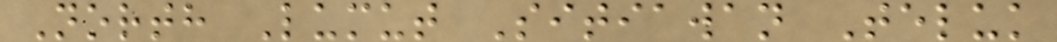North Lumut Sitiawan Teluk
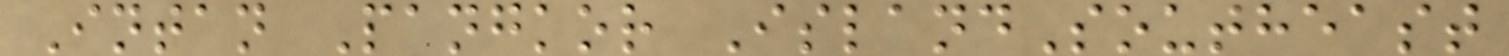Intan Pangkor IslandSoutheast
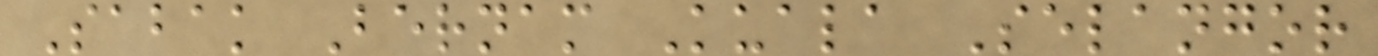Sabak Bernam Kuala Selangor
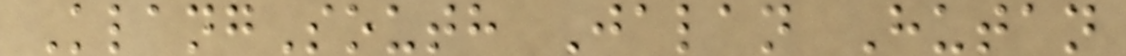KlangSouth Jalan Hutan
